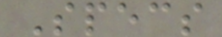Specs
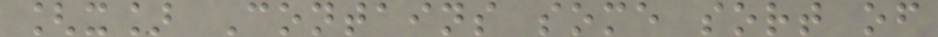[x] Contains some sort of
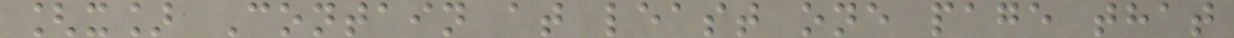[x] Contain at least one page that
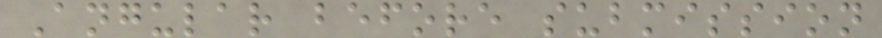Angular before submission
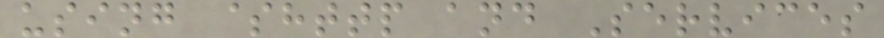using $http and Services
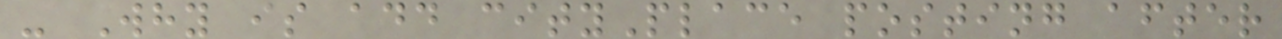- Why is add cityPlace posting after
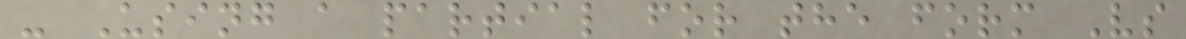- Using a partial for the form Vs
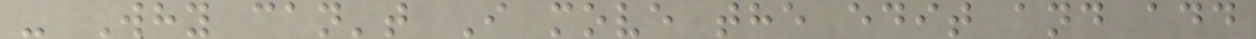- Why can't I move the edit and add
